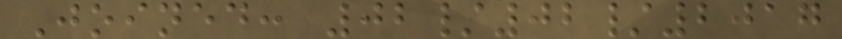Joined: 02/02/2017
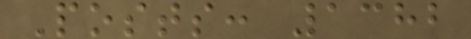Posts: 1382
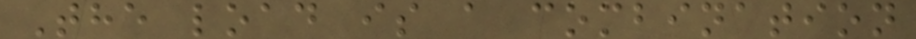The load is a combination
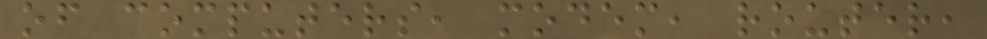of computers, modem, router,
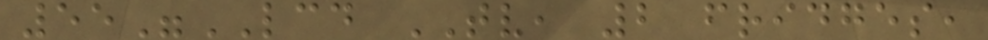55"LCD TV, 2 fridges,
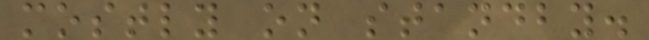mostly on standby.
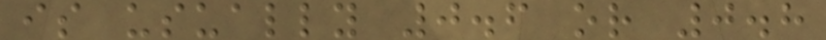is usually 0.6 or 0.8
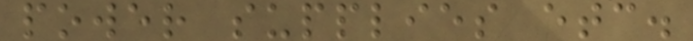power supplies etc.
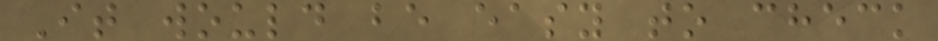It would be easy to check
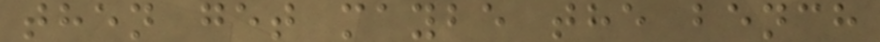then get maybe the bench
